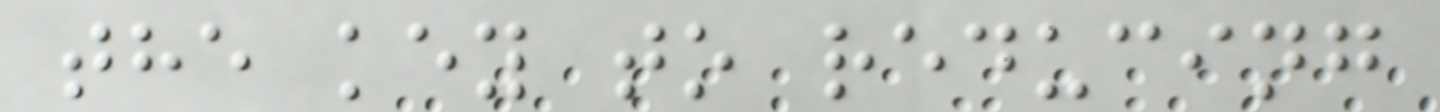the key to reducing
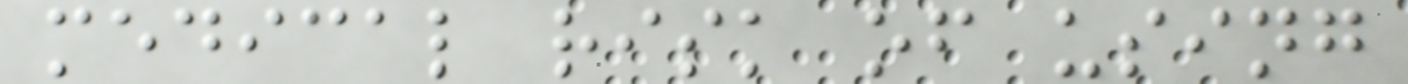medical risk of using
